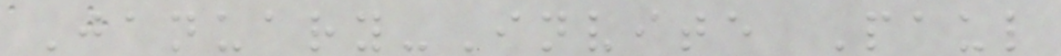January-Invite Paul
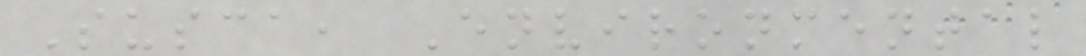Susca, Environmental
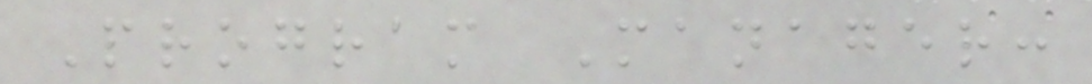Program Manager:
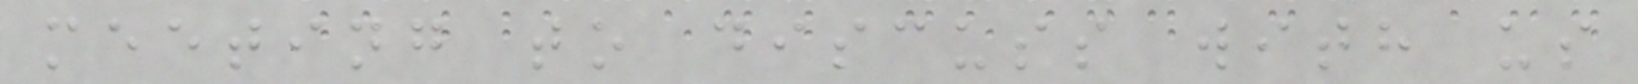meeting to discuss with us
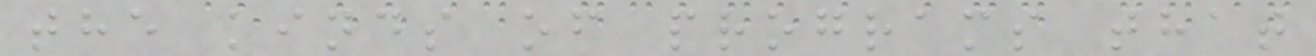the kinds of programs that
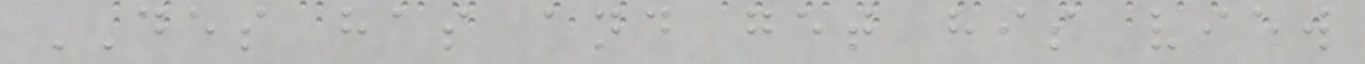DES has and get his view
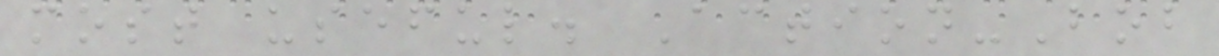most useful. Action-Bob
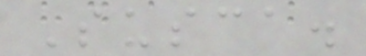Susca.
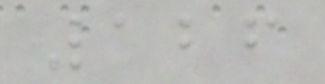126
